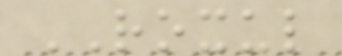ROXUL
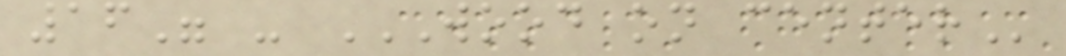16" - WOOD ON CENTER
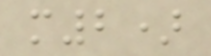m2)
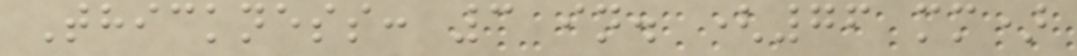Thickness: 3 in. (76 mm)
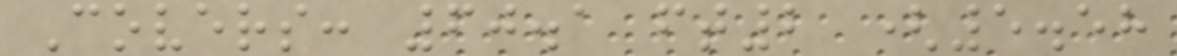Covers: 60.1 ft2 (5.58
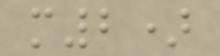m2)
